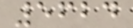5624
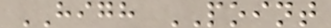HIGH POINT
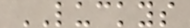LUCKYS
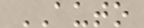AUTO
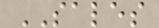SALES
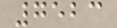7523
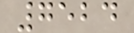7524
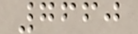7660
